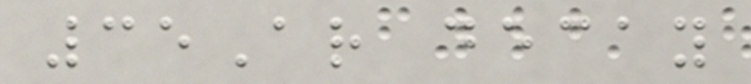35Ar decay
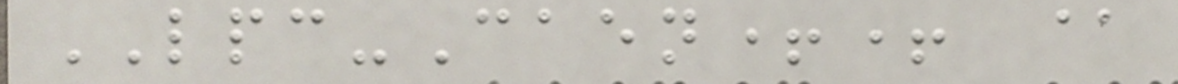LPC-Caen++ @
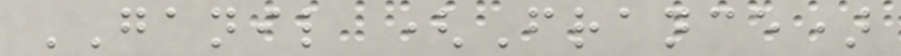GANIL (France)
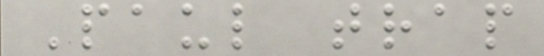Paul trap
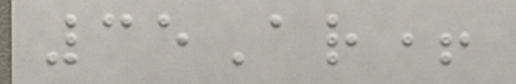35Ar+
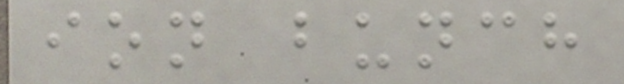ion bunch
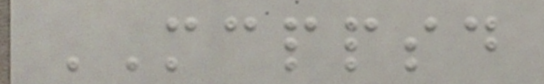MCPPSD
